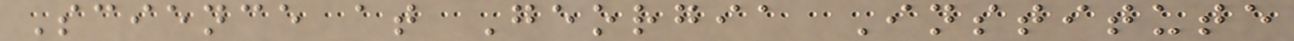Science at Georgia Institute
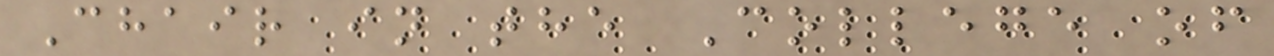Chair in the College of
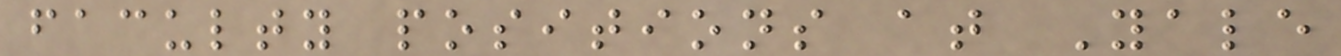faculty positions at Yale
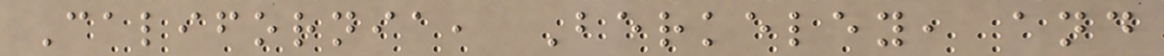California, Berkeley, and
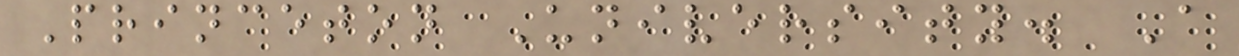Princeton University. A
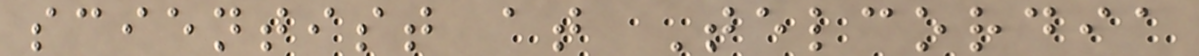scientist at Telcordia
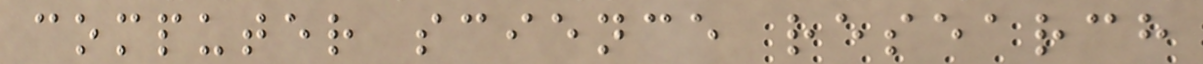computer science research
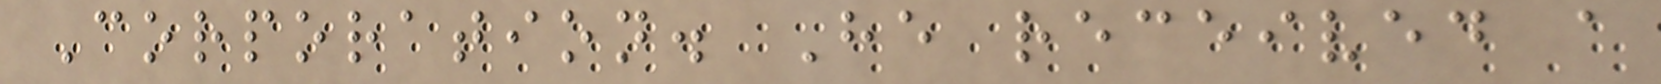Corporation. He received a
